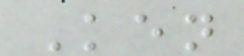Ken
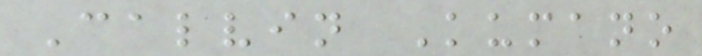Calvin Kumano
